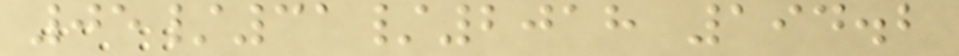05/31/2018 194.2
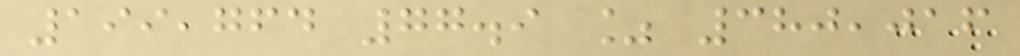199,764 77.9 % 380,016
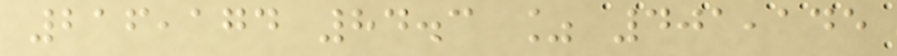216,174 84.3 % 401,145
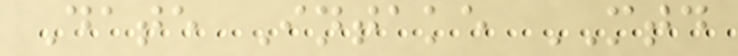Date Intake MTD
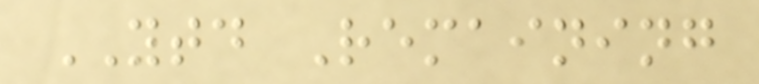YTD Remaining
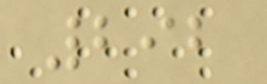292
